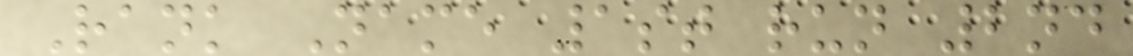Rank Name 1st run 2nd
